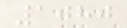1080
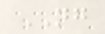NG
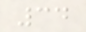34
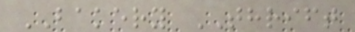BAKERY THRIFT
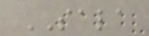SALA
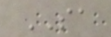SA
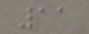11
